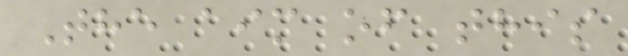The aim of this
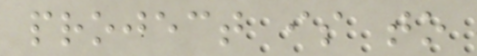project is to
